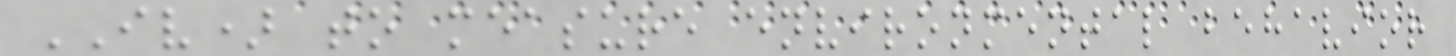IV) to measure environmental behavior
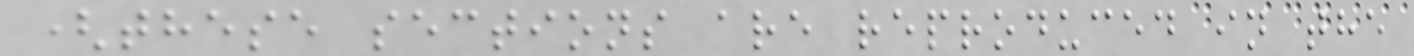(these sections are reproduced in the
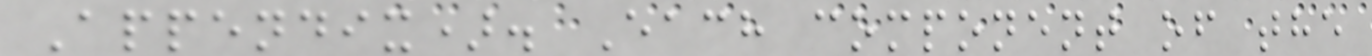Appendix). Each component of the
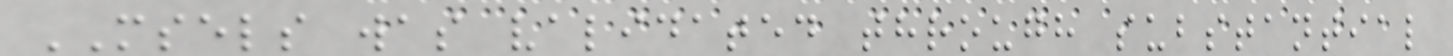MSELS was validated through substantial
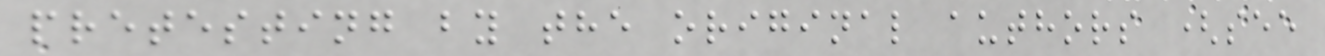pretesting by the original authors (see
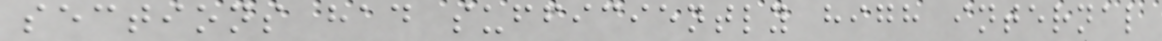sections had sufficiently high internal
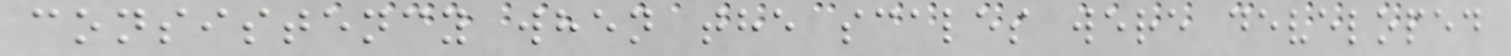consistency when the scales were developed
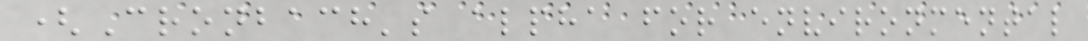(Cronbach's alpha for environmental
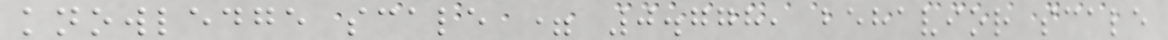knowledge scale = 0.778, behavior scale
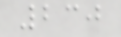230
